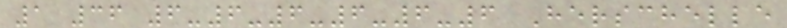1 36 6-6-6-6-6-6 Herschelle
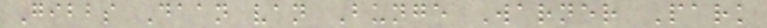Gibbs Daan van Bunge Warner Park
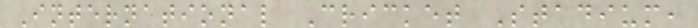International Cricket Stadium,
